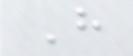H
